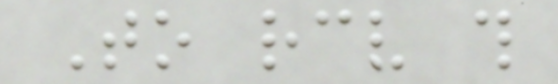To receive this
